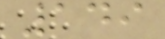149
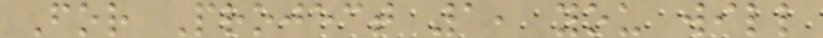For Project 1, you will
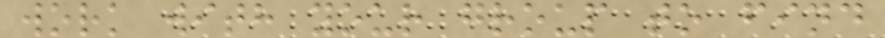work with your group to find
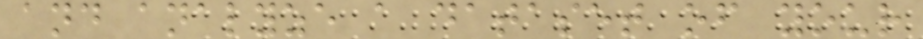and analyze a dataset of your
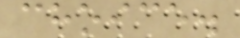choice.
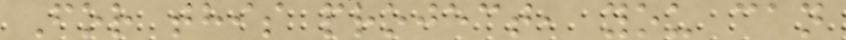For this project, you can
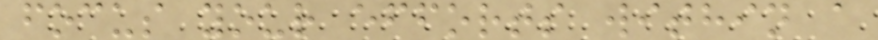focus your efforts within a
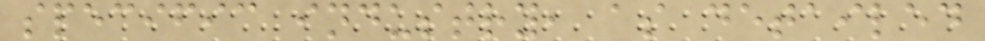specific industry, as detailed
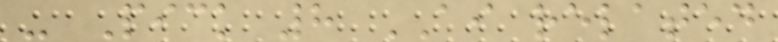- Pick 8 AI related
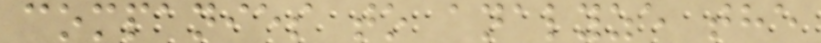companies to analyze the
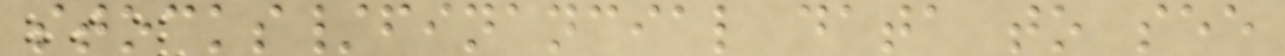stocks/financial data to see
